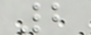2
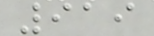919
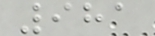981
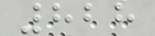828
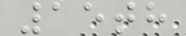15th
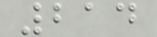214
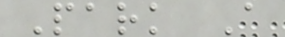Park A
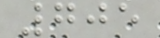705
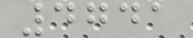4741
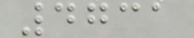4731
